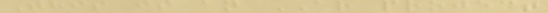This is an AR project
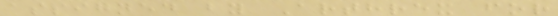assigned by Arthrex for
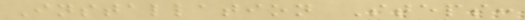Installation Steps:
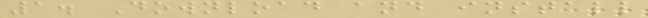1. Download and install
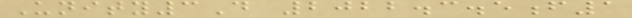Unity3D 2022.3.5f1
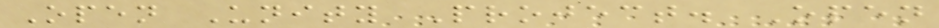Open Unity Project. Open
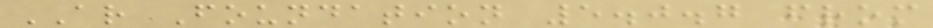AR Foundation 5.0.7 from
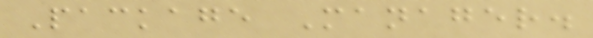Package Manager.
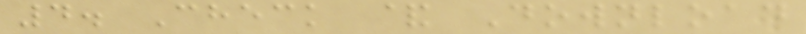4. Check & Download
